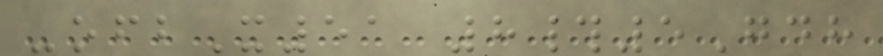-ofbX51 8#5Gdh
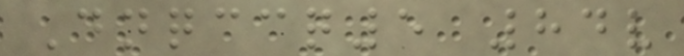Dnqccq5 84v
